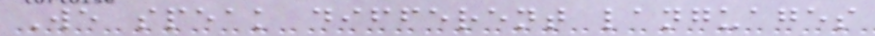We speak different languages
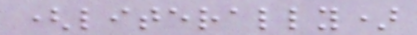(literally)
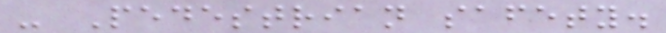- Pedestrian safety.
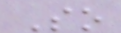So
